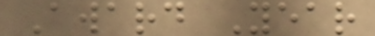Award Year
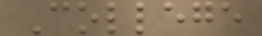College
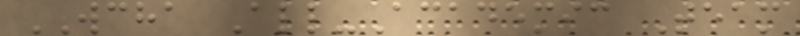WCHA All-Academic Team
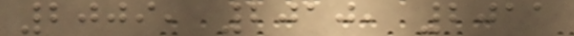2009, 2010, 2011
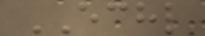ECHL
